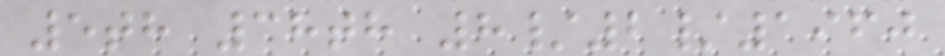5th 38th 8/2/1960
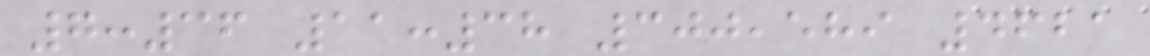7:36 11:38 300,589 4621
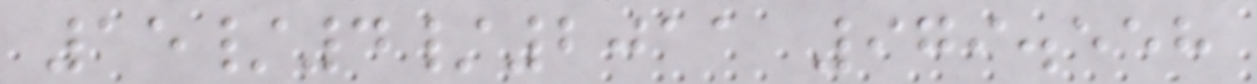15/4/2011 979.558
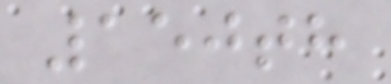150th
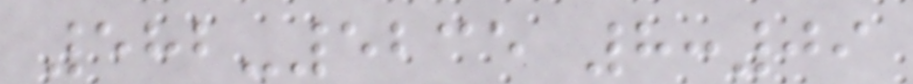582-5235 8:09
